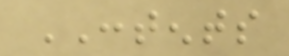CONTENTS
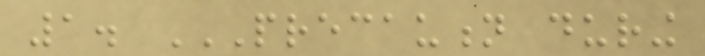1. PRECAUTION DURING
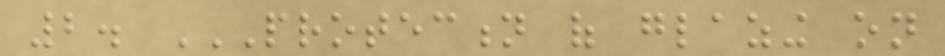2. PROTECTION OF GLAZING ON
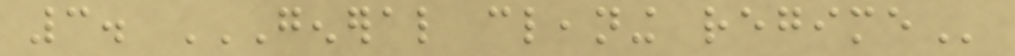3. GENERAL CLEANING REGIME
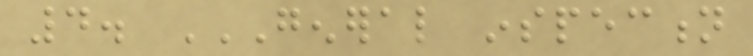4. GENERAL INSPECTION
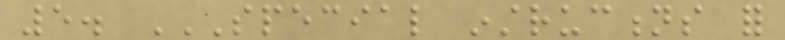5. SPECIAL INSTRUCTIONS FOR
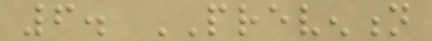6. PREVENTION
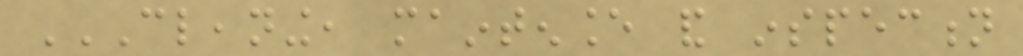CLEANING, MAINTENANCE AND INSPECTION
